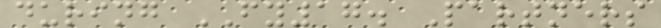during FY17. Partners
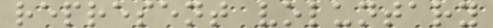represent voluntary
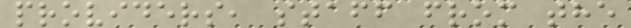providers, staff from the
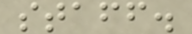staff.
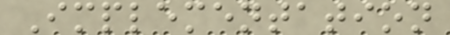Implementation
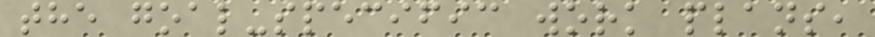the goal-specific work plans,
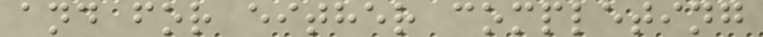and for either completing
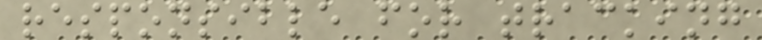responsible for tracking
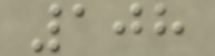108
